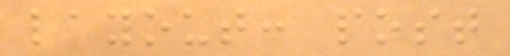layout: post
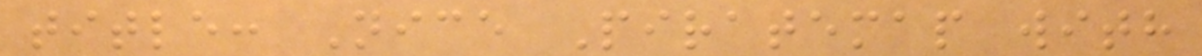title: Nice Piratemap with
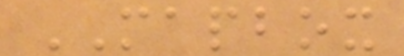MAPBOX
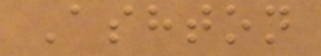Ashton
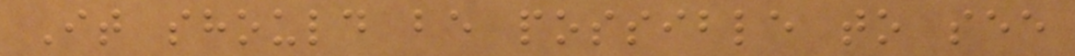It should be possible to see
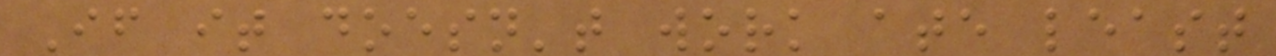If it doesn't work ate least
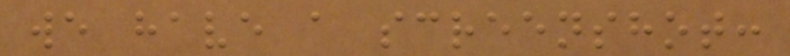we have a screenshot:
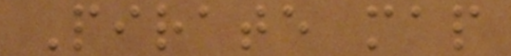Pirate map
